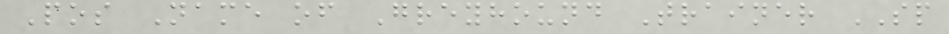Pos Name of Greyhound Trainer SP
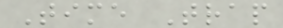Time Trap
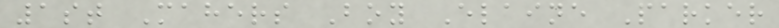1st Mahers Boy Elaine Parker
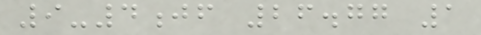9-4jf 26.77 1
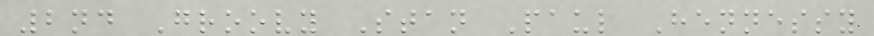2nd Groovy Stan Paul Hennessy
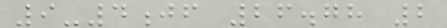9-4jf 26.78 2
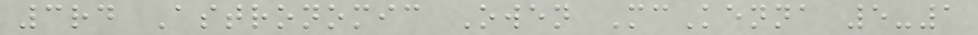3rd Astronomic Owen McKenna 5-1
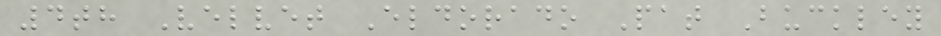4th Velvet Eldorado Pat Buckley
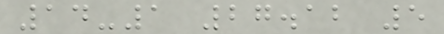14-1 27.12 5
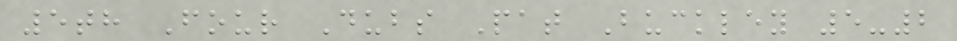5th Four Dubs Pat Buckley 5-2
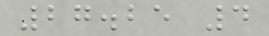27.25 4
